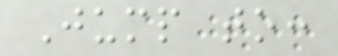Jump to:
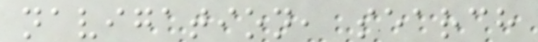navigation, search
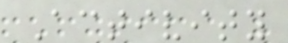Activity
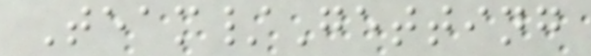Team/Getting
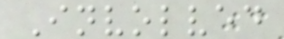Involved
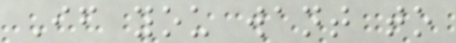If you want to
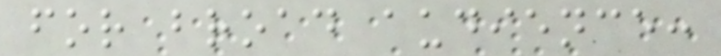for broad audience:
